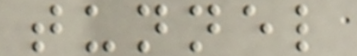tunnel
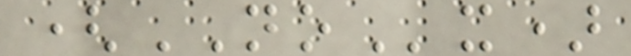(NOx)
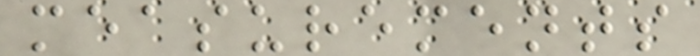measurements
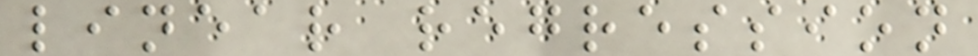linear regression
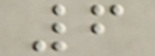6
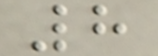8
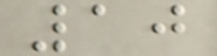10
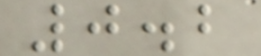0.2
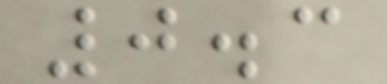0.3
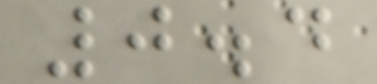0.4
